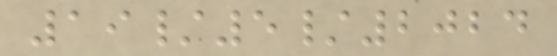19/5/2024
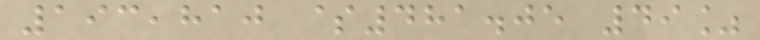193,810 $481.05 49%
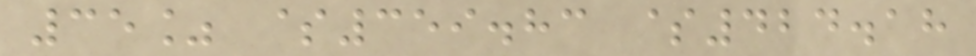35% $359.83 $424.18
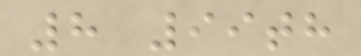8 99th
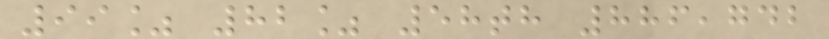99% 82% 58th 886,742
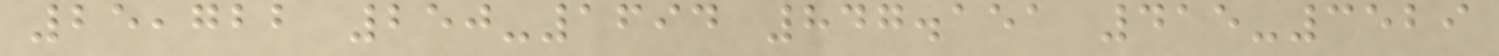25,722 250-1694 847.151 415-3529
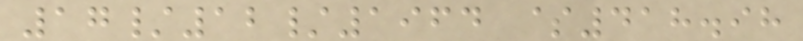17/12/1964 $418.98
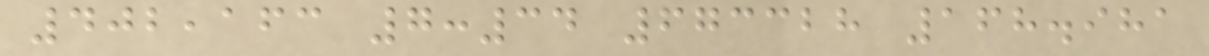402,163 7:34 673328 168.981
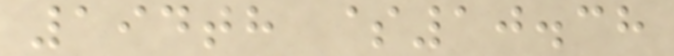194th $10.38
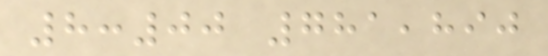8:00 781,890
